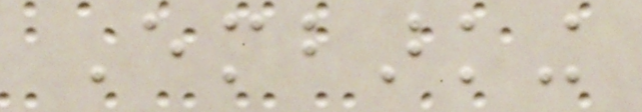Embarking
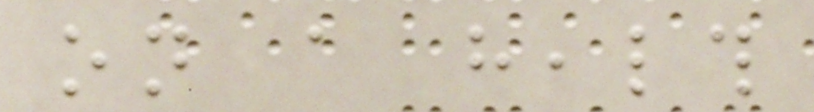on a health
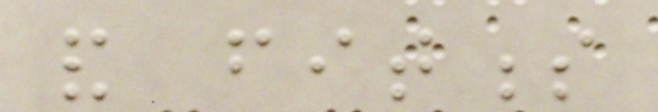and fitness
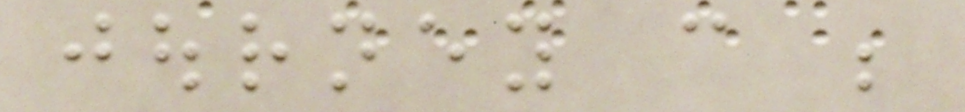journey can be
